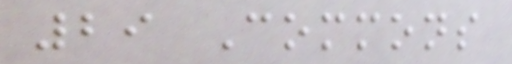29 Commons
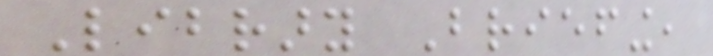Library Briefing,
